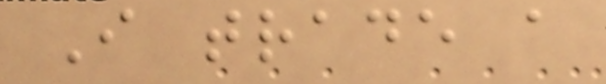I trade a
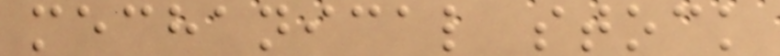mechanical stock
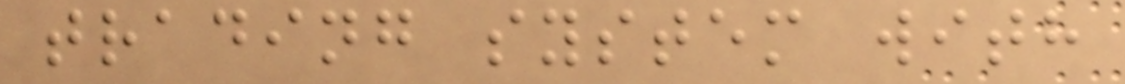trading system with
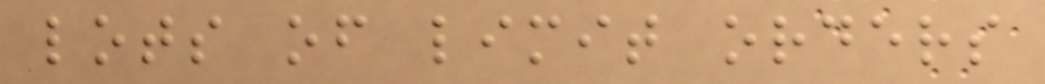lots of limit orders
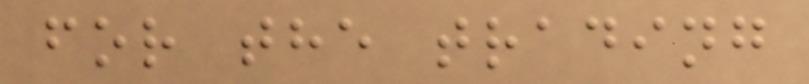for the trading
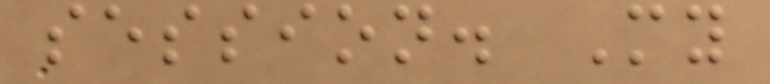session. My
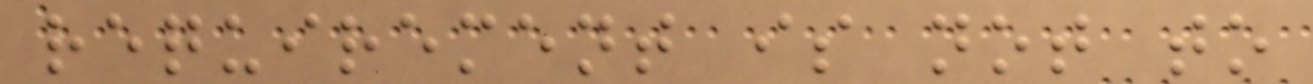requirement is not to
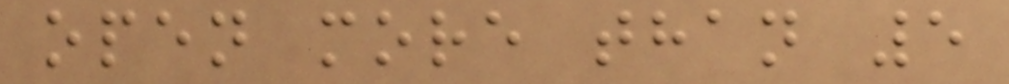open more than 5
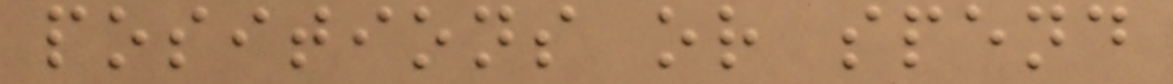positions or spend
